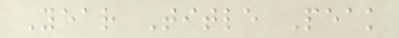Year Title Peak
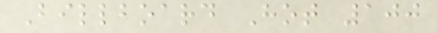Billboard Hot 100
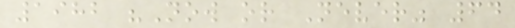1982 "Now or Never" 64
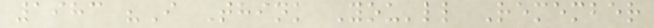1983 "I Think You'll Remember
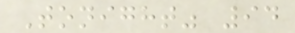Tonight" 94
